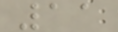11
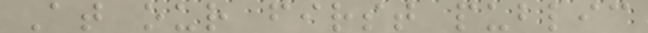At our first public
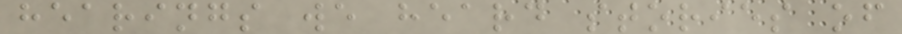hearings we heard stories of
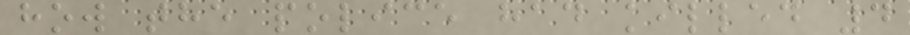how the police had killed 4
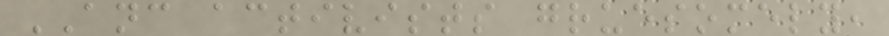ANC activists gruesomely,
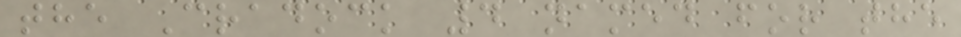the Cradock 4 named for the
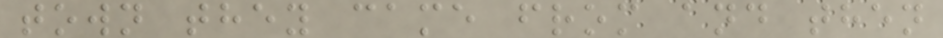town they came from and then
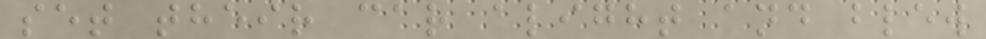set their car alight and blew
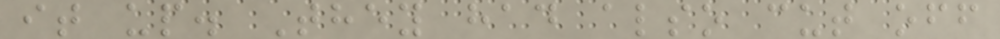it up. They had also cut off
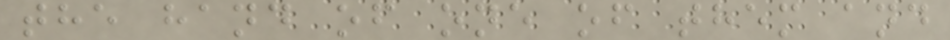the hand of one of them and
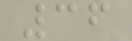36
